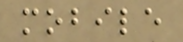mobile
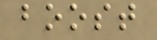boost
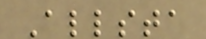Allsta
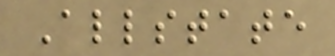Allstate
